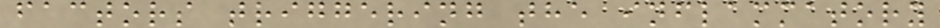factors triggering the inflammatory
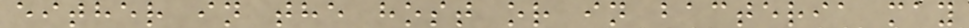either in the host or in bacteria may
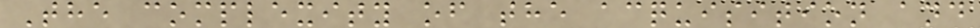The complexity of the acquisition and
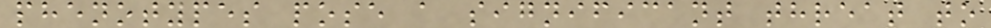phenotypes pose a significant threat to
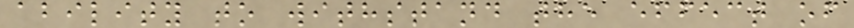ability to withstand the effect of
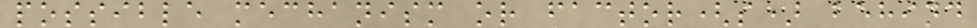possible mechanism or factor(s) behind
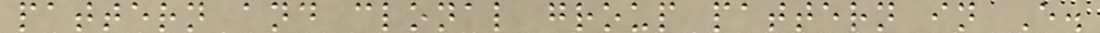pattern and clonal group pattern in E.
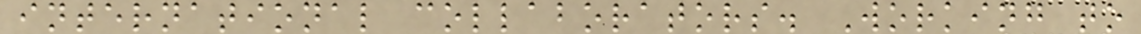international collaborators. Working to
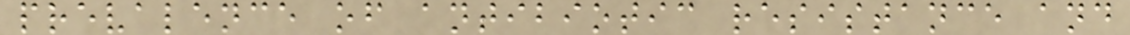prevalence of antibiotic resistance and
